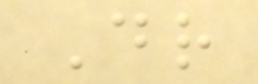Dr
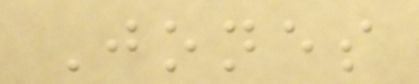Jones
